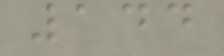144
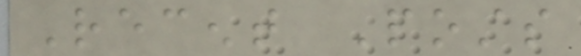Recent Posts
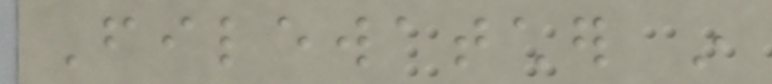Filewatcher in
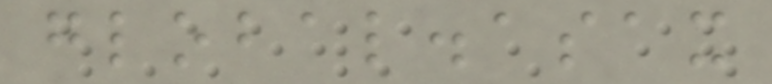global.asax
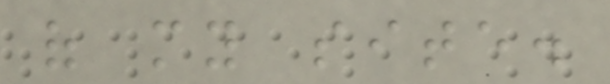of my site.
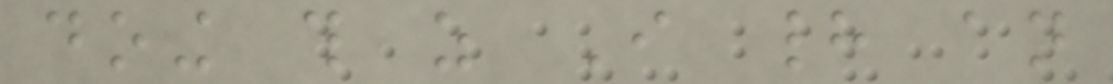doing this as I had an
